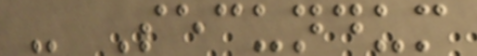- Secundum
